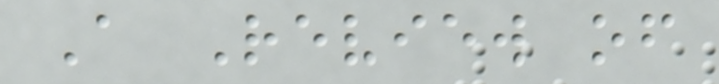A Review of
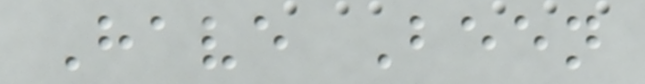Have Been
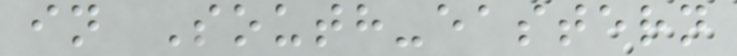in South-eastern
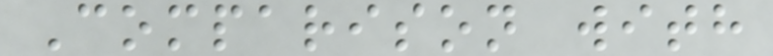Comparison with
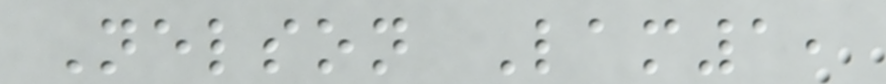Nelson Lam1,
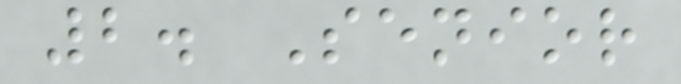2. Senior
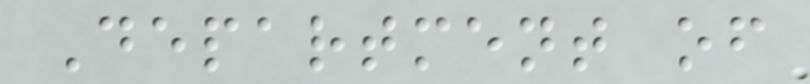Department of
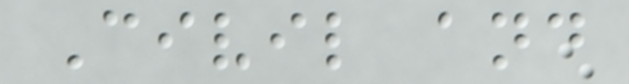Civil and
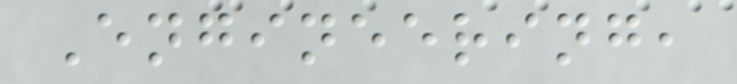Engineering,
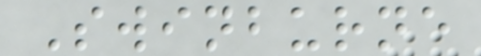Swinburne
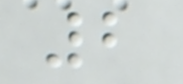2
